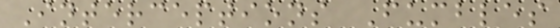Interceptions Fumbles
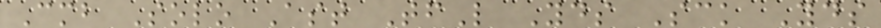Cmb Solo Ast TfL Yds Sck Yds
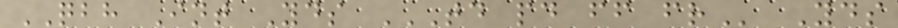QBH Int Yds TD PD FF FR Yds
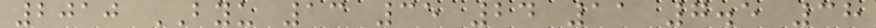2010 BYU 13 35 24 11 7.5 38
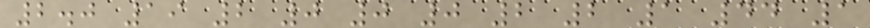2.0 19 2 0 0 0 2 2 1 44 1
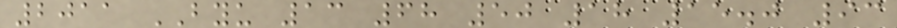2011 BYU 13 68 50 18 15.0 93
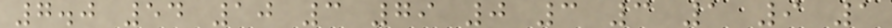7.0 54 10 3 79 0 3 3 1 9 1
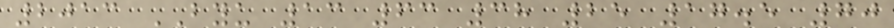2013 BYU 13 63 38 25 17.5 70
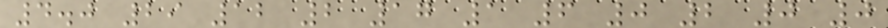4.0 29 12 2 17 1 6 0 2 0 0
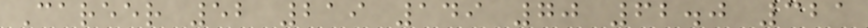Career 52 219 149 70 62.0 321
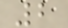2
